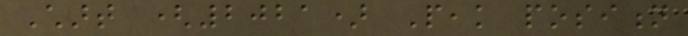Chart (2021) Peak position
